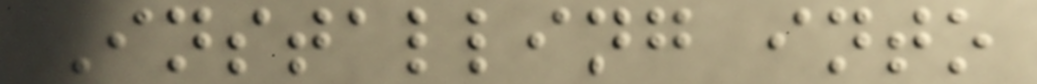Installing into
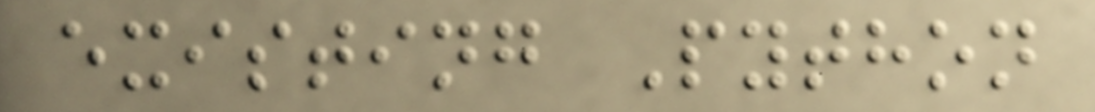existing Python
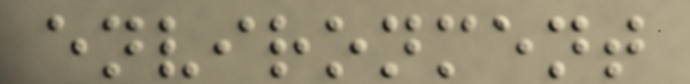environment
